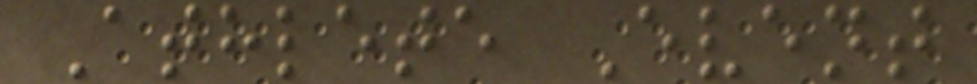Athlete Event
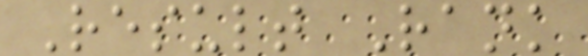Result Rank
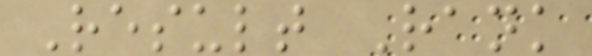Result Rank
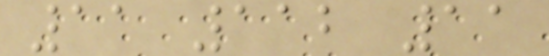11 112 11
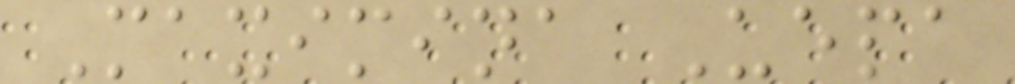Maximina Uepa
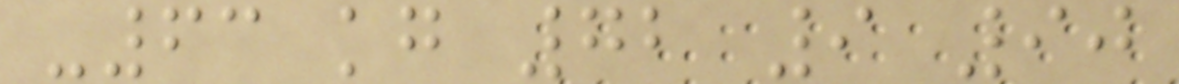-63 kg 72 9 90
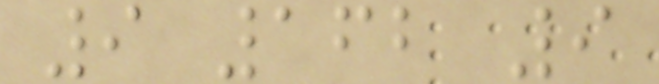9 162 9
